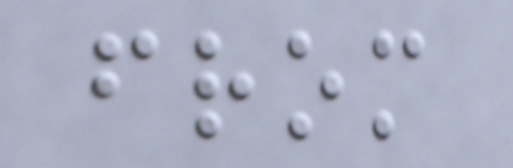from
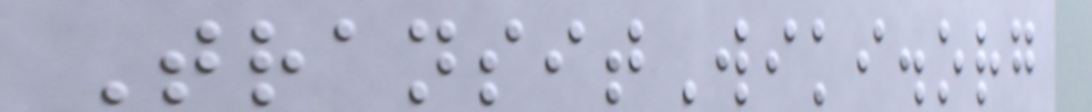TransitWiki.org
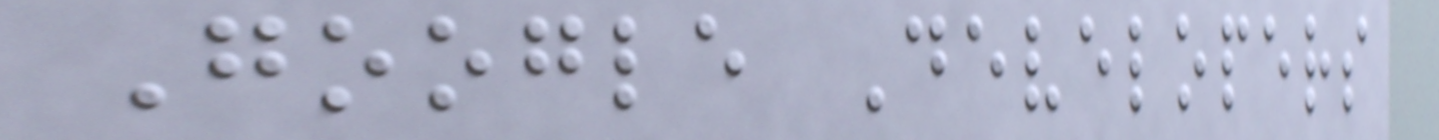Google Developers
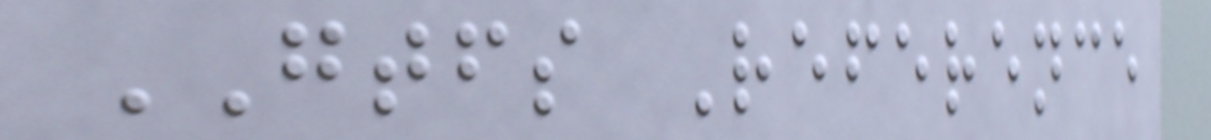GTFS Reference
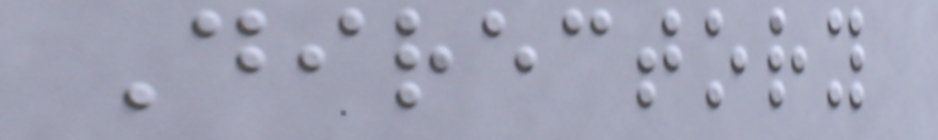Directory
